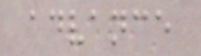advance
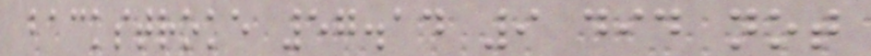backstroke 57.14 9 did not
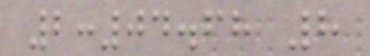2:04.68 8
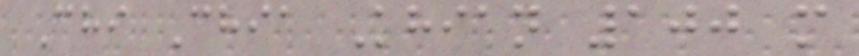Chi Chia Khian 100 m
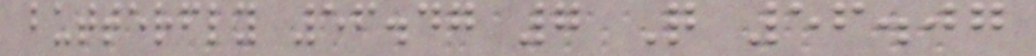butterfly 56.47 7 Q 56.07
